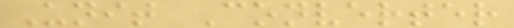Unit Converter
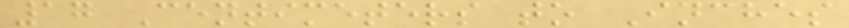17 Centimeters to Inches
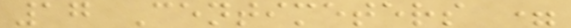17 Centimeters =
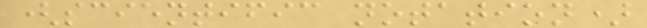(scientific notation)
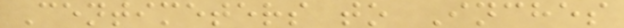Centimeters to Inches
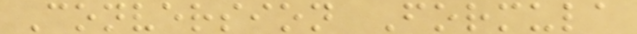Conversion Formula
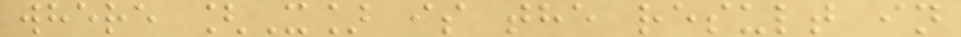where [X] is the result in
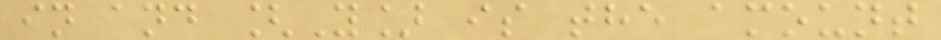in and [Y] is the amount
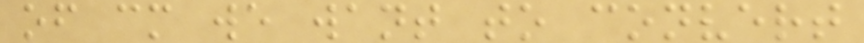of cm we want to convert
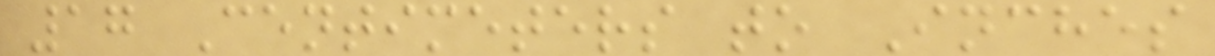17 Centimeters to Inches
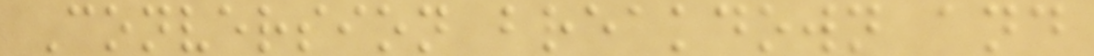Conversion breakdown and
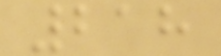218
